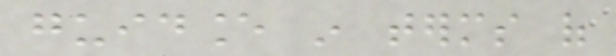guidance in terms of
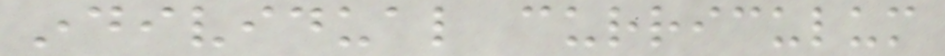individual curriculum
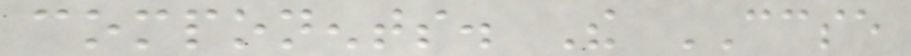components. The CCSE
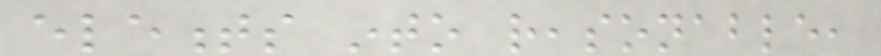elements into reasonable,
